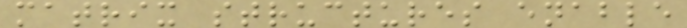matrix structures enable
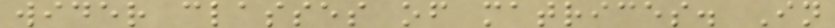wider classes of matrices. In
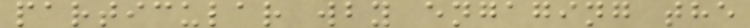particular wby engaging the
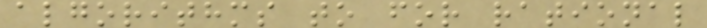algorithms to for rational
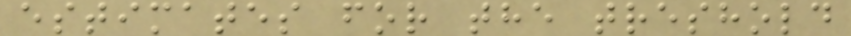estimates for the treshold
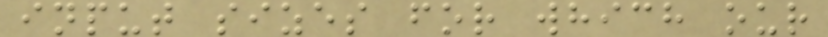input sizes for which our
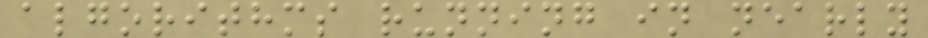algorithms running in nearly
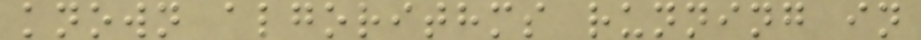known algorithms running in
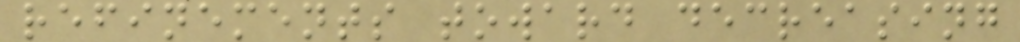refinements toward decreasing
